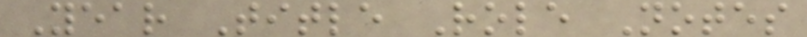Year Title Role Notes
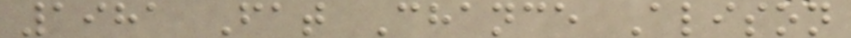1981 Fat Chance Alison
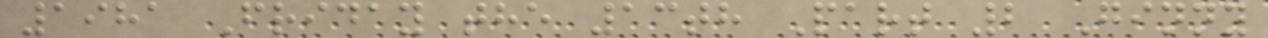1981 Friday the 13th Part 2 Ginny
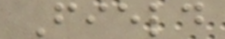Field
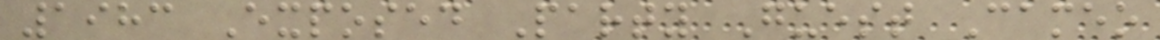1983 Exposed Party Guest Cameo
